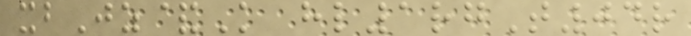xbJz&K hl1rgT04r
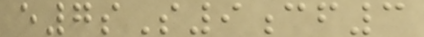e7sS9cf3
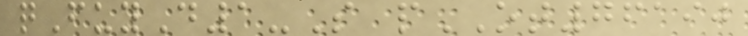qFuyD1-S pOT76190
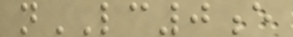nLC0e
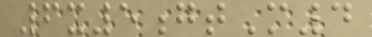6x5gtM4
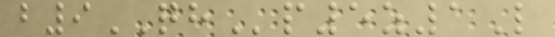b9QHp5z1L
